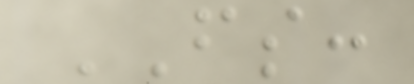FS:
